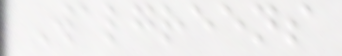Walgreens
